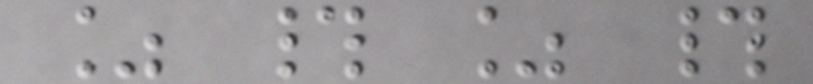% # % #
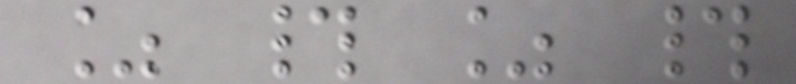% # % #
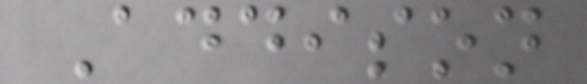Addison
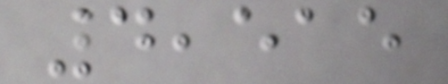4,515
